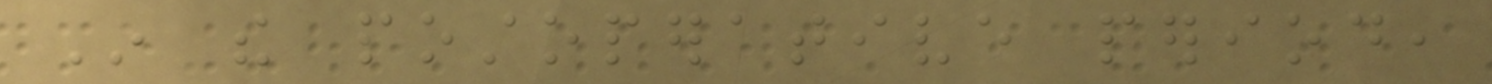In the postoperative period,
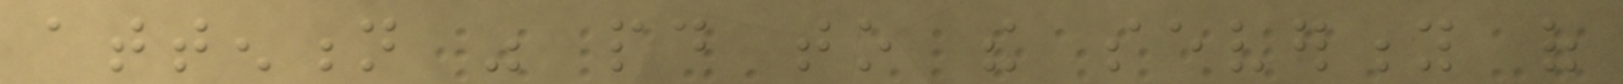attention was paid to the severity of
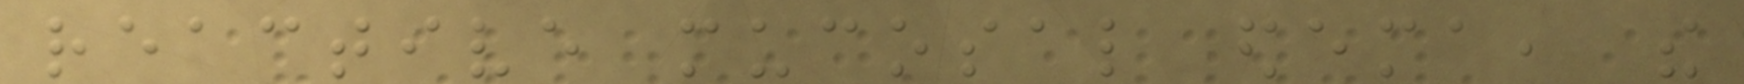reactive mucosal edema, the
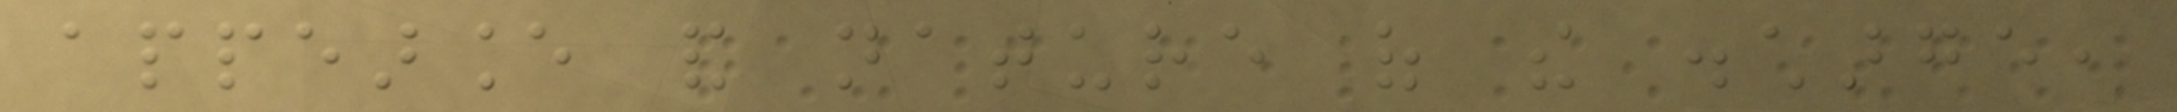appearance and nature of the discharge,
